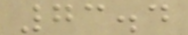73.4
